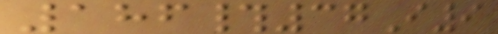186#37I9
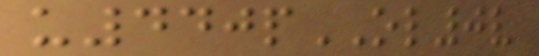u440pOL0v
